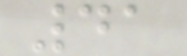41
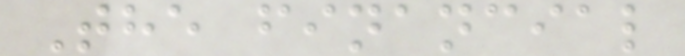The financial
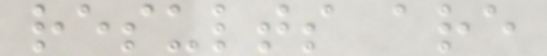results are
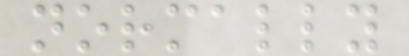normally
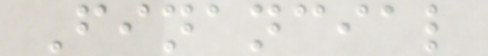Financial
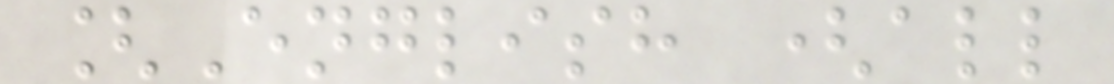[English (all
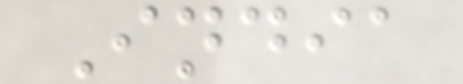India
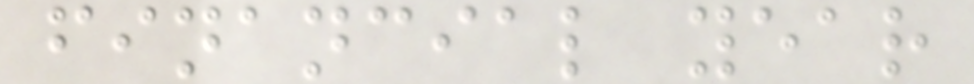financial year
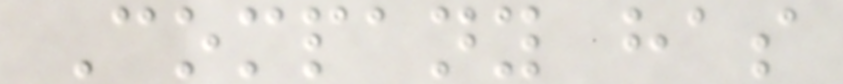Company has
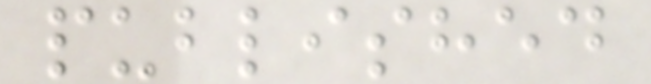published
